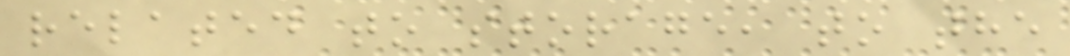related to storage, to the
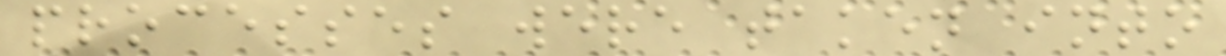processes were taken into
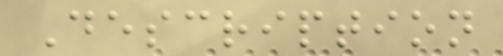Description
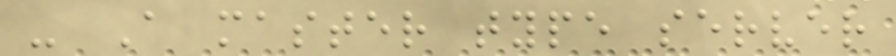- A master type server
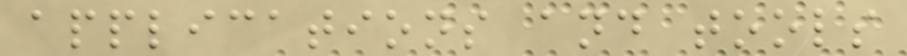applications and tools
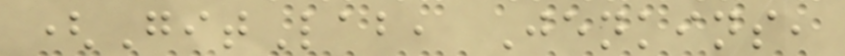(GitLab, Jenkins,
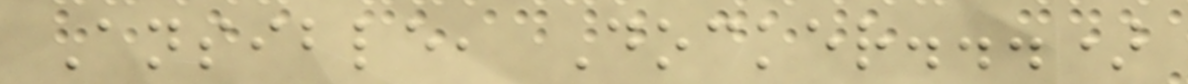Ansible, Docker...)
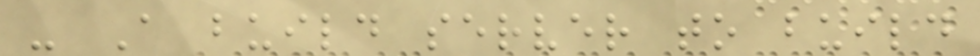- A build server to build
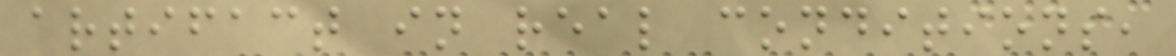artifact in real conditions,
